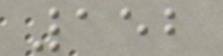152
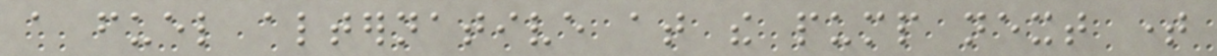a fuel alternative at the pump next time
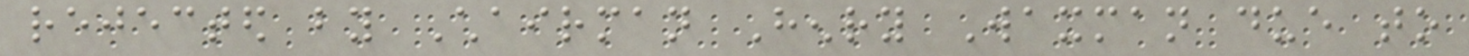rejected by Chairman Henry Waxman due to
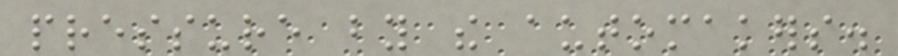pressure by the automakers.
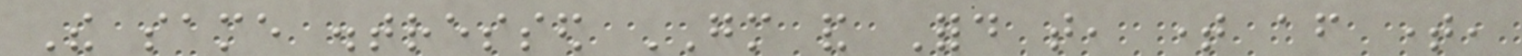The same distressed GM and Ford that, time after time,
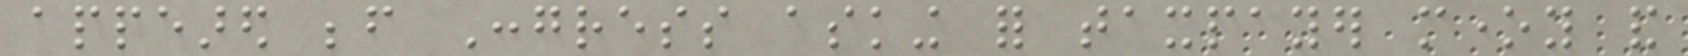appeared before Congress asking for taxpayer money and
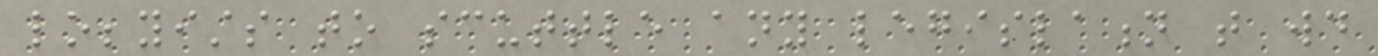lobbyists to scuttle any legislation that would
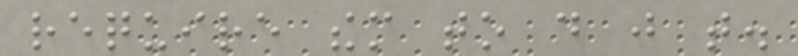require them to do just that.
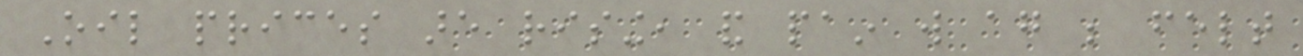Oil prices are rising, and pain will again be felt
